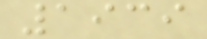1939
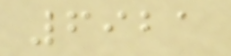6921
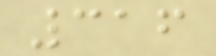316
